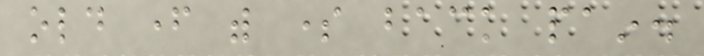old father with some back pain.
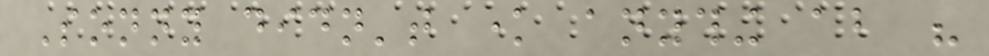Sonny didn't know anything about his
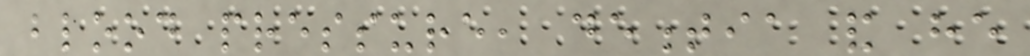blood pressure, dementia and he
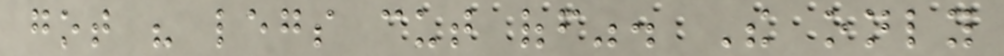got his legs cut off". The only
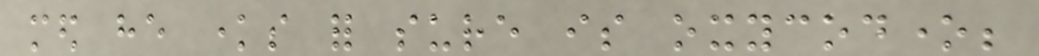med he knows for sure is oxycodone;
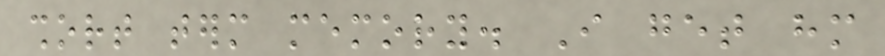short term memory. I get him
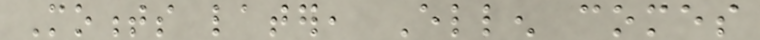Moments later, Ellen comes
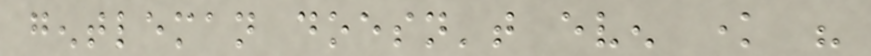gentleman doesn't even know his
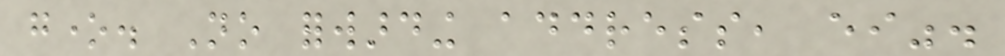gone. No forwarding address, either".
